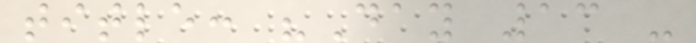title: "Day 13 -
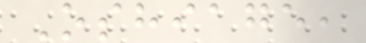Oshiage,
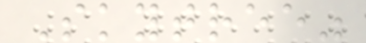Skytree"
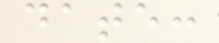date:
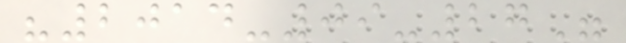"2014-09-27"
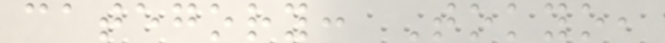category: Tokyo,
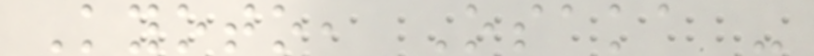Kyoto, Osaka -
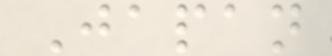Japan
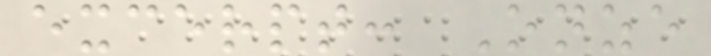excerpt: Onze
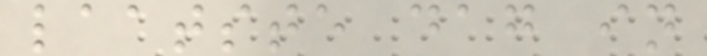laatste dag in
